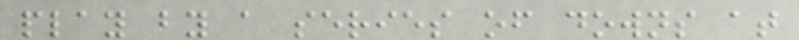play by a series of downs at
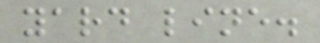yard line.
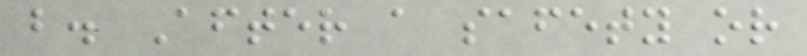b. After a safety or
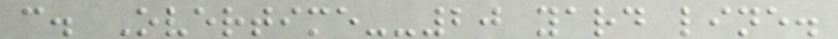c. Overtime--20 yard line.
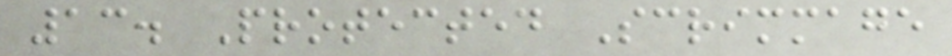13. Protected Scrimmage
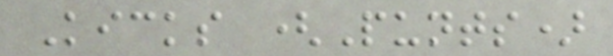Kicks (Punts)
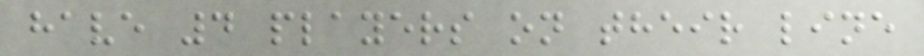have 4 players on their line
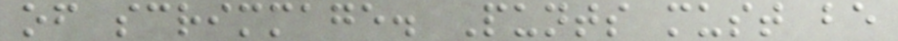of scrimmage. Punts must be
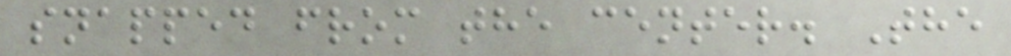snapped from the center. The
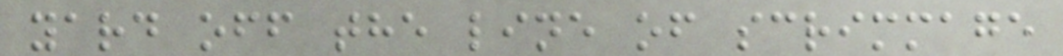yard off the line of scrimmage
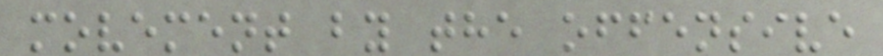movement by the offensive
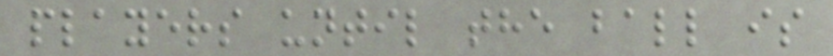players until the ball is
